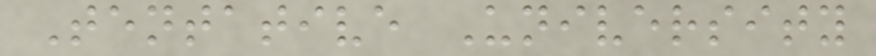Tentative University
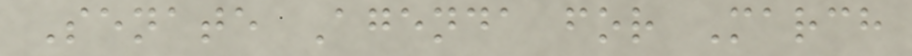Senate Agenda for March
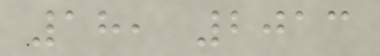18, 2013
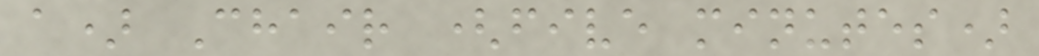a) Chair (five minutes)
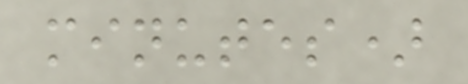minutes)
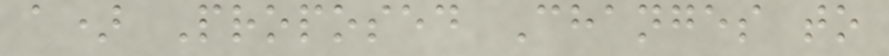a) Proposed Changes to
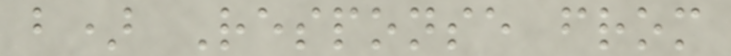b) Response from
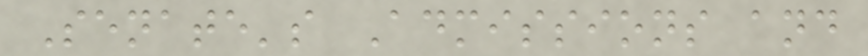Senate's Admissions and
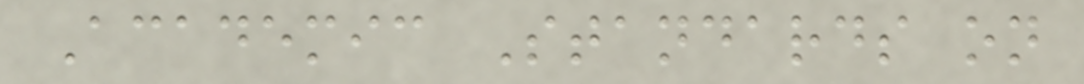Academic Standards on
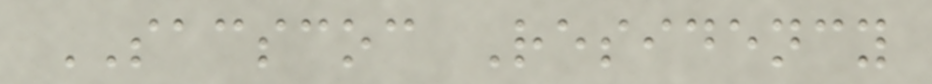SACSCOC Residency
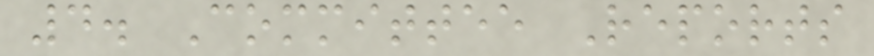4. Committee Reports
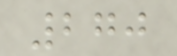270
